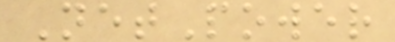NetPower
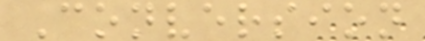Conversion
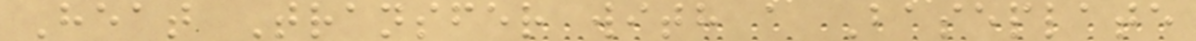Heat Transfer with a Baseplate
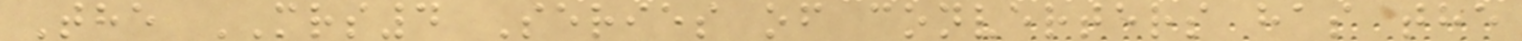The MRS4 Series of converters has the
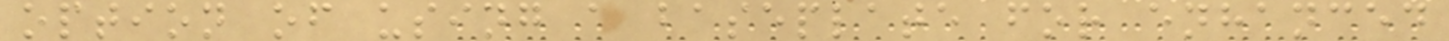option of using a baseplate for enhanced
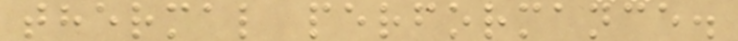thermal performance.
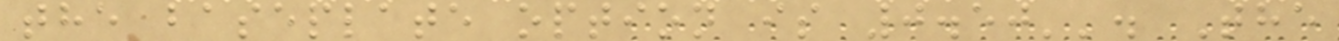the baseplate option is 0.50''. The
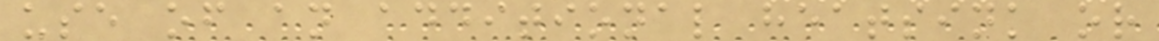use of an additional heatsink or
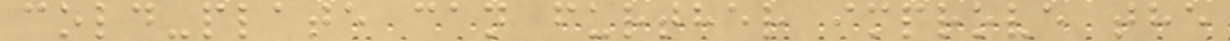cold-plate can further improve the
